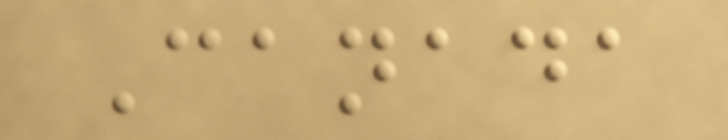Canada
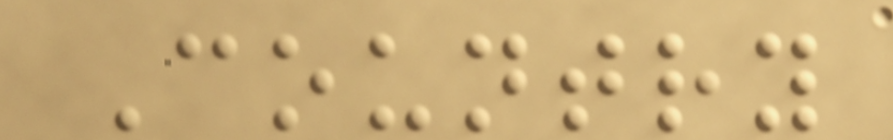Country
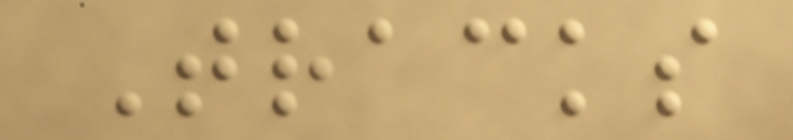Tracks
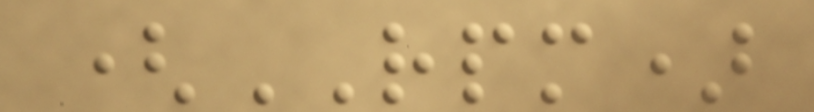(RPM)
